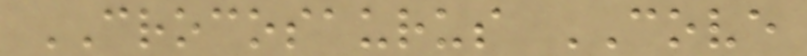CROCOSAURUS COVE
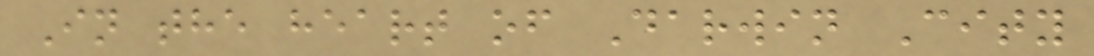In the heart of Darwin City
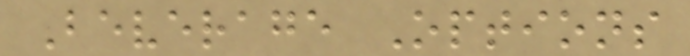Beverage Options
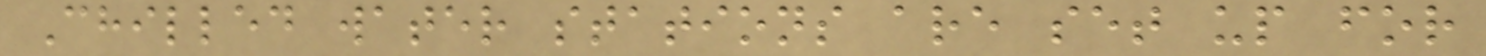Chilled water stations are set up for
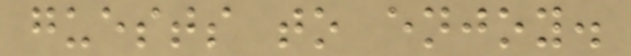guests to enjoy.
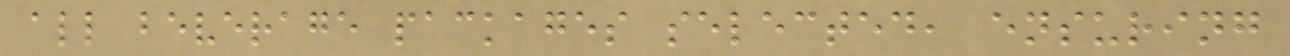all beverage packages selected, ensuring
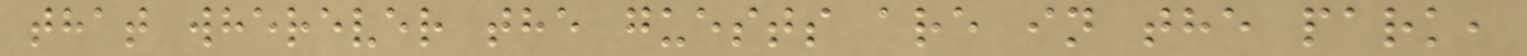that wherever the guests are in the park,
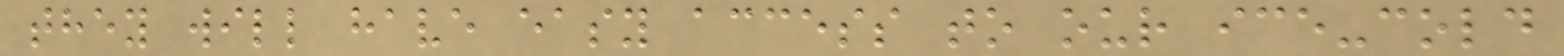they will have easy access to our ice-cold
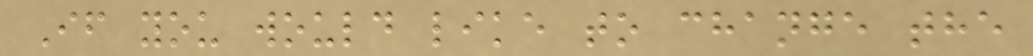If you would like to change the
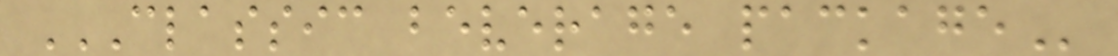CLASSIC BEVERAGE PACKAGE
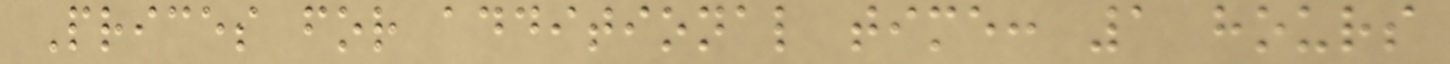Prices for additional time: 1 hours
